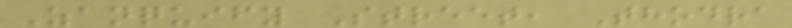Zanquify Street, Thodra
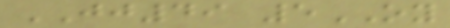JJ49 5OY
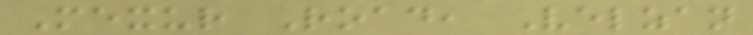Mexur Road, Velzan
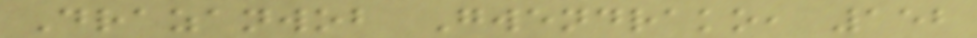Drazanwob Gwendrako, 152
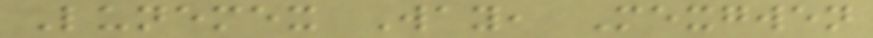Lunemex Way, Mexgwen
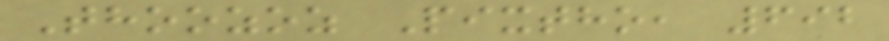Thoozoz Pixtho, 692
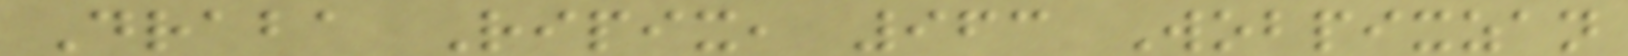Draba Ripix, 963 Wobpixzan
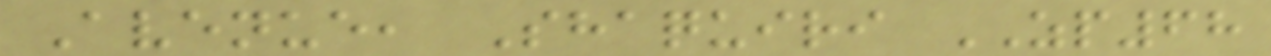Avenue, Shaquiri ZP68
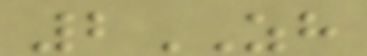2ZH
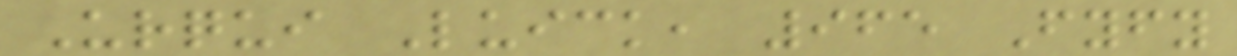Urqui Luick, 965 Fyfy
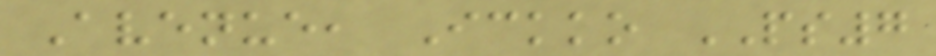Avenue, Ickko PS7
